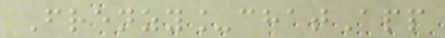Frenzy_chatApp
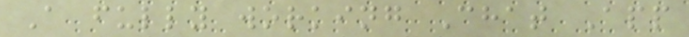A fully working Chat App
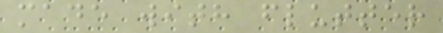made with flutter
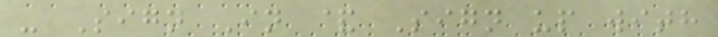- Sign In & Sign up with
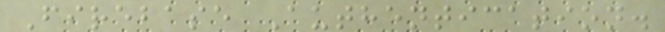Firebase Authentication.
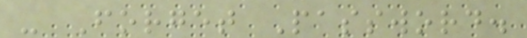- Forget Password.
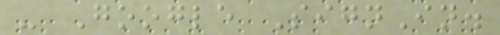- Google SignIn.
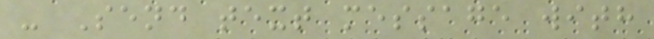- Send text message with
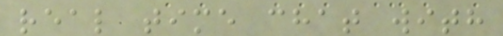real time chat with
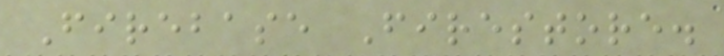Firebase Firestore.
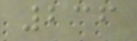236
